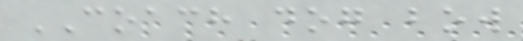COACH dog bow
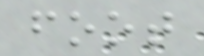foot
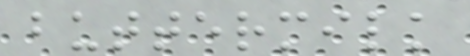buttermilk
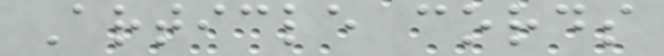Article cords
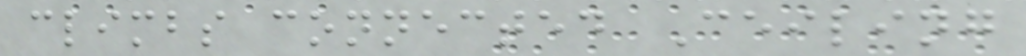climbs connected Ceiling
